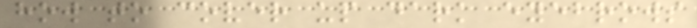how to cover up dark eyebrows
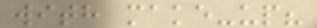with make-up?
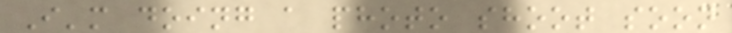I'm doing a photo shoot soon
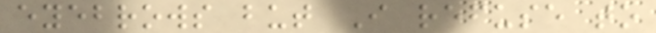eyebrows but I refuse to
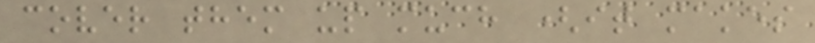cover them up much (it makes
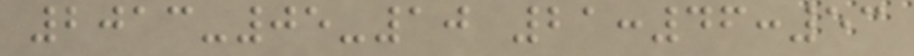2013-05-10 21:46:53
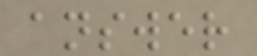answer
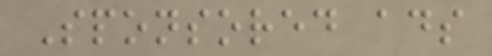Sponsored ads
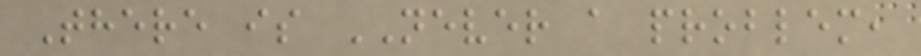There is NEVER a problem,
